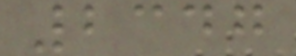2347
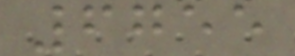6755
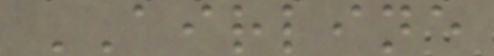AIRLINE
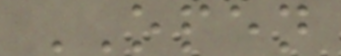OPEN
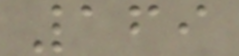169
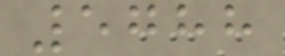5788
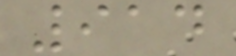914
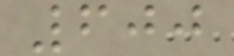600
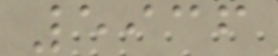5936
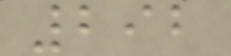292
